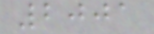2001
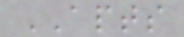APTS
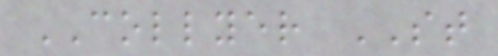COLLYER ST
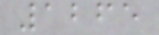1265
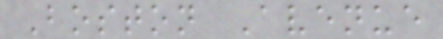Boston Avenue
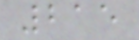215
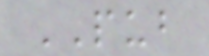PUB
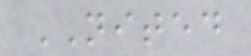NITED
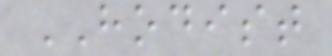HODIST
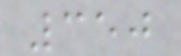350
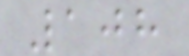108
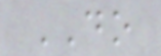DO
